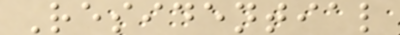Residential
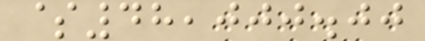$48,000.00
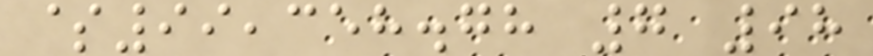$99,358.78 7 98
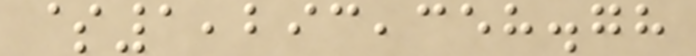$1,293,358.78
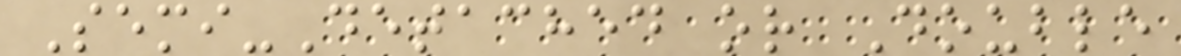Semi-Detached or Double
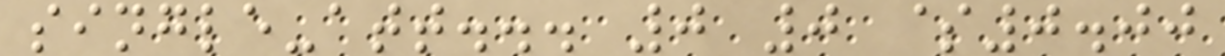single-att... 0 0 $0.00
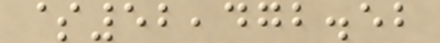$52,472.52
